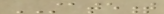STATEMENT
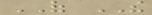OF THE
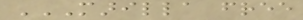MARILLA FREE
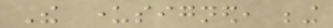The undersigned, being
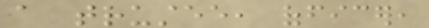a trustee, officer,
